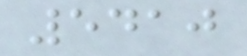5410
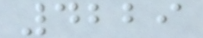4229
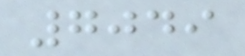7049
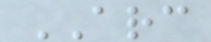ARC
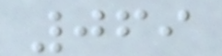069
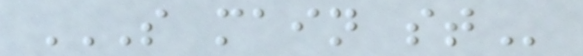S MAIN ST
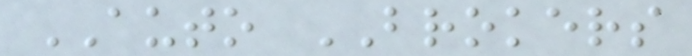AUTO BROKERS
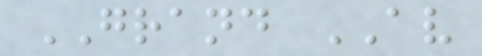GRAND AV
